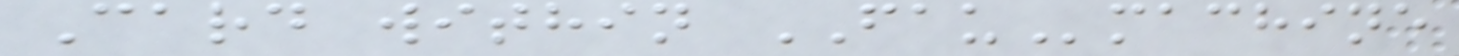Card within FAUmachine
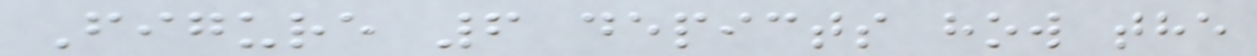Figure 6 depicts how the
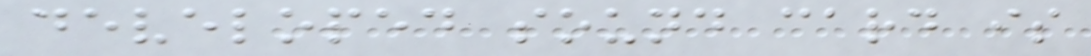developed sound card is
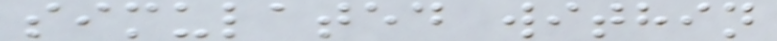simulated within
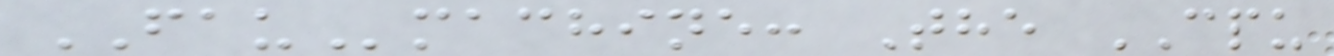FAUmachine: The CPU
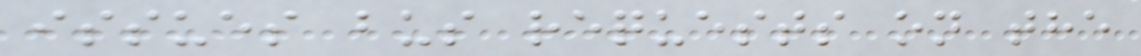issues bus requests on the
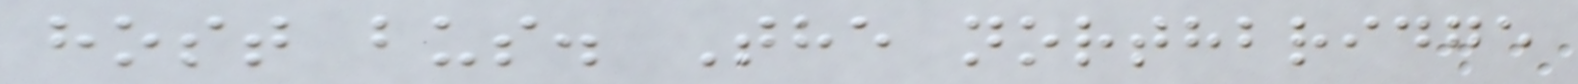host bus. The northbridge
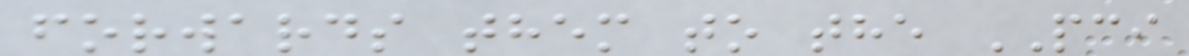forwards them to the PCI
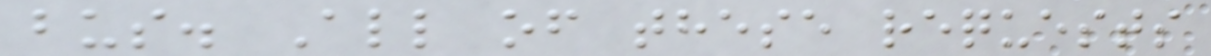bus. All of these requests
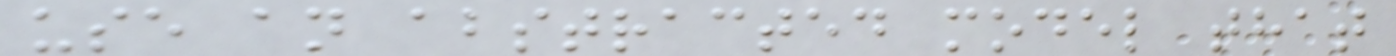use an abstracted model that
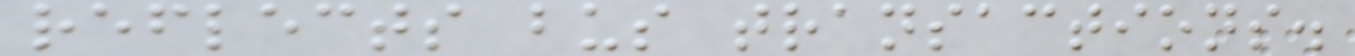reflects bus transactions.
